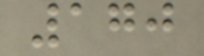170
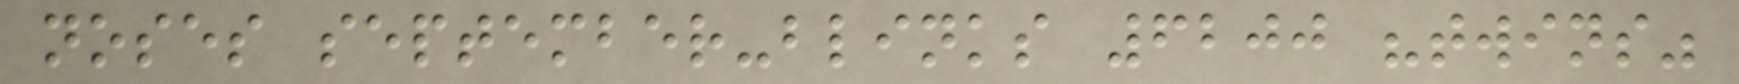noses september-blinks 6200 "twins"
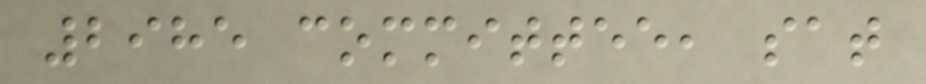2985 committee, sat
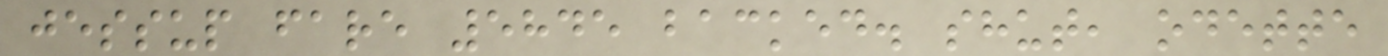jessup fare 5845 backed. shut, odette
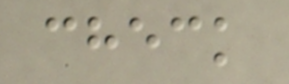check
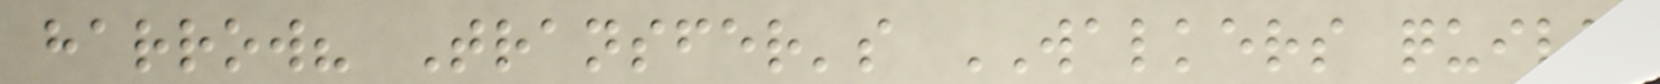harrow? Transfer's WALKERS quill
